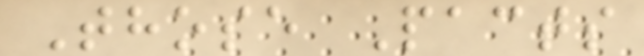Those Pacts
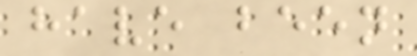have been
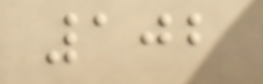102
